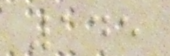145
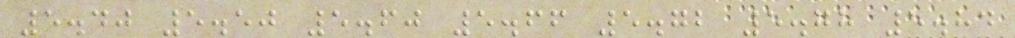5.40 5.50 5.60 5.66 5.72 5.78 5.84
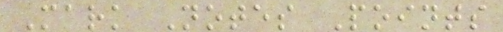Mark Notes Points
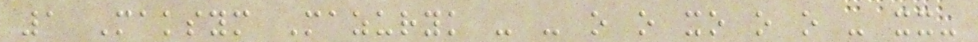1 Maksym Mazuryk - - o o xo o o - xx-
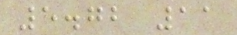5.72 11
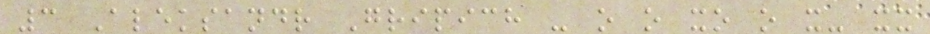3 Aleksandr Gripich - o o xo o x- xx
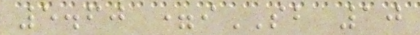5.60 =iSB 10
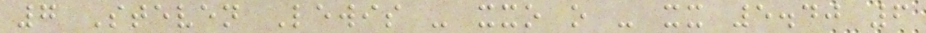7 Steven Lewis - xxo o - xx 5.40 6
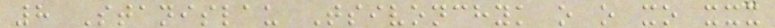8 Stanislau Tsivonchyk o o xo xxx
